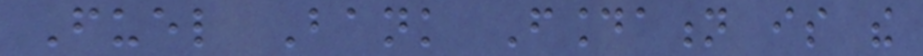Fuel Bank Foundation is the
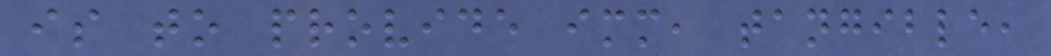is to provide immediate, tangible,
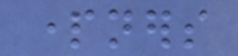partners
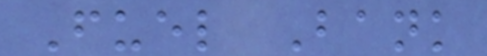Fuel Bank
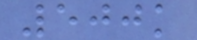500k
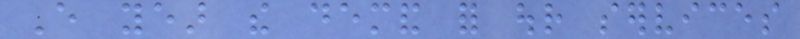Every year the demand for our services
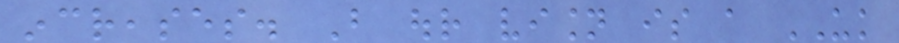increases. But our vision is a UK
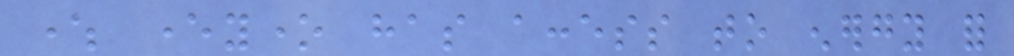where everyone has access to energy for
